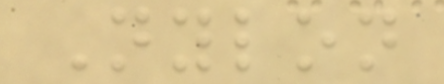Nylon
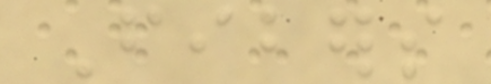Fibers
